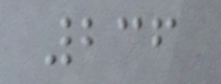236
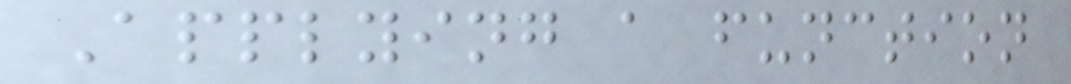Applying a function
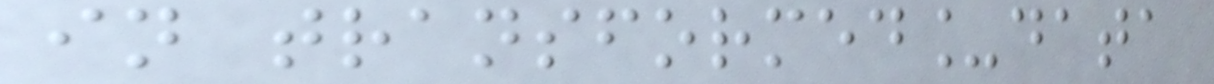in transformed_data
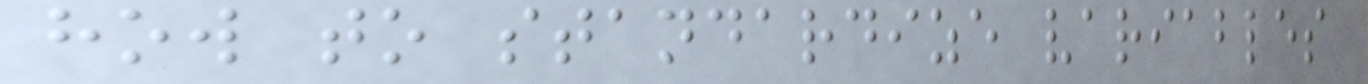how to standardize variables
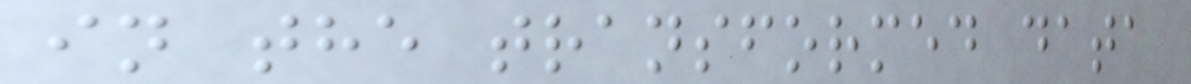in the transformed data
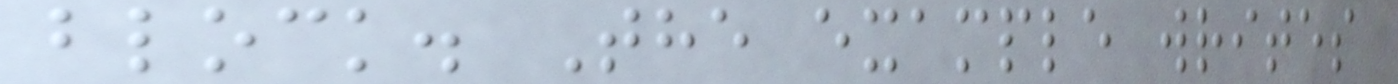block. The example writes
